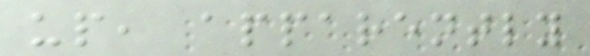up, apparently
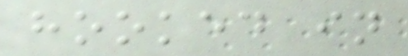hooked in
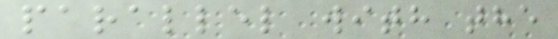parallel with the
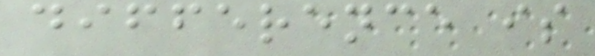difference is
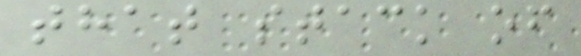that stack of
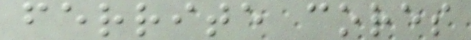ferrite cores
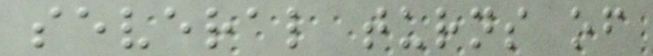several turns of
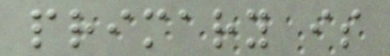primary is
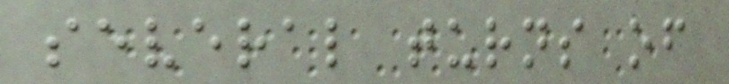several turns of
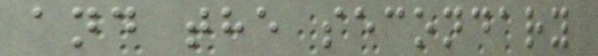and the secondary
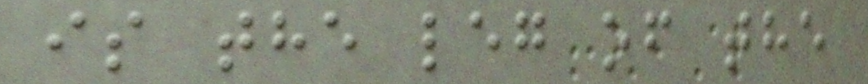is the leg of the
